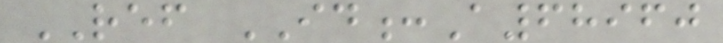REF ID:A68960
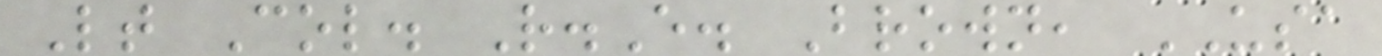Lt Col. R.E. Brown, USA
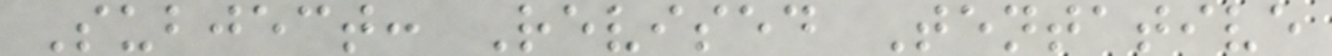Subject: Revised Tentative
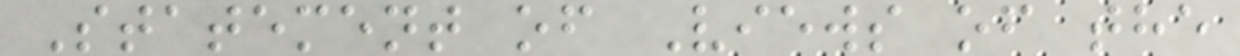Statement of Views of the
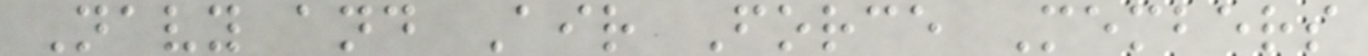Navy and Air Force Members
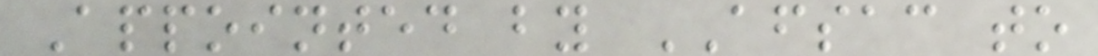Appointed by AFSAC to
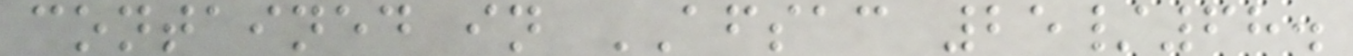contained in AFSAC 25/68.
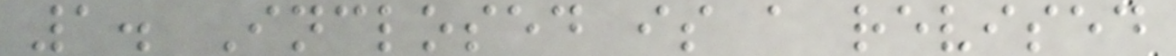1. Inclosed is a revised
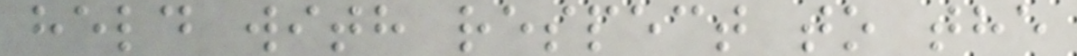held with respect to the
